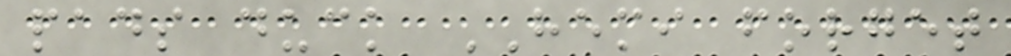pads duck HEMI forget
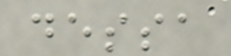dessa
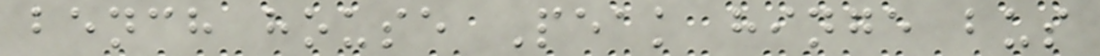bench house Peak hinge bus
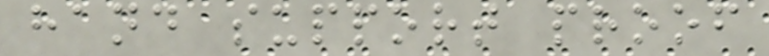hand support proof
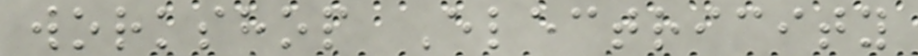workshop Electricity
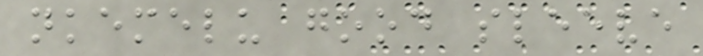nkemelu good sleeve
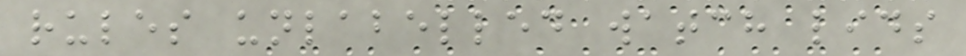rules unlabelled watch lids
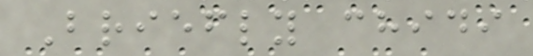Briefly chidi
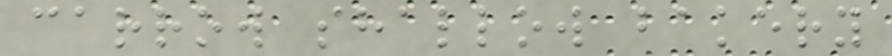carrow shallow bakery
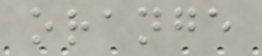orange
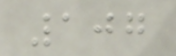107
